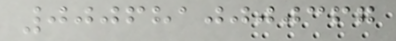0006810000367
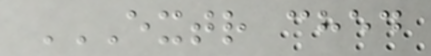EXTR CHED
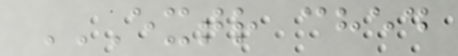EXTR CHED
